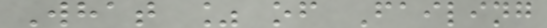What % of Failing
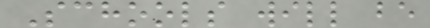Schools will be
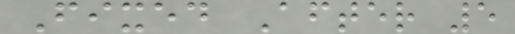Fixed After 5
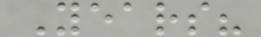Years?
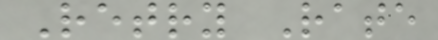Retry Rate
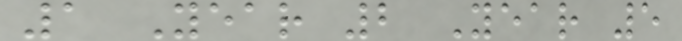1 Year 2 Year 5
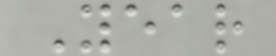Year
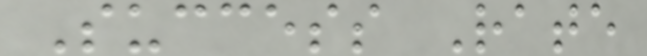Success Rate
